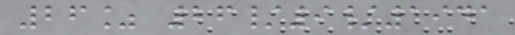26% 26/9/1941
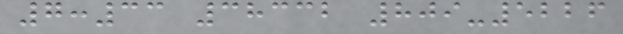7:33 38332 809-5226
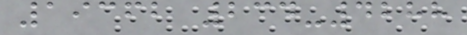19362 234-4288
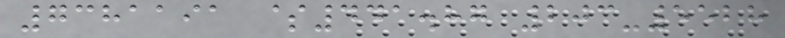7381191 $441.87 203-5528
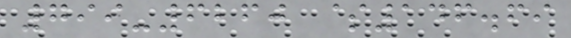799-6260 $146.69
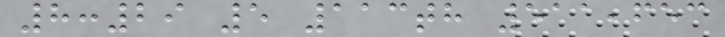8:29 5 113th 511,653
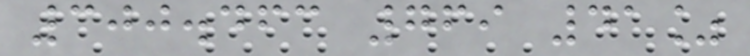300.463 769 41%
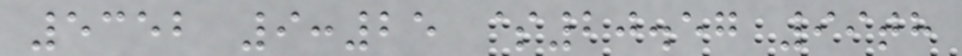5352 9:25 $20.57 99th
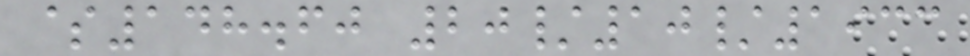$148.60 20/10/1933
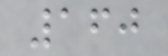160
